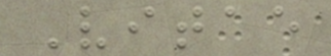Vitae
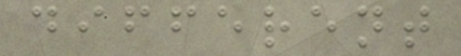different
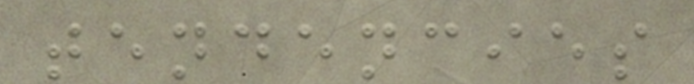tendencies
